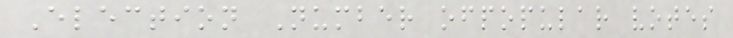Election Number ofpopular votes
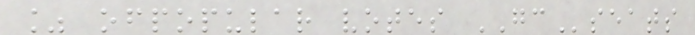% ofpopular votes GCseats
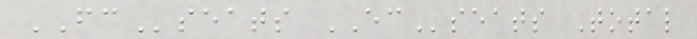FCseats ECseats Total
